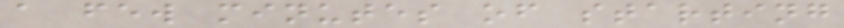a few minutes of starting
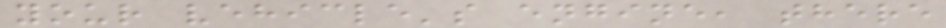your vehicle's engine, there
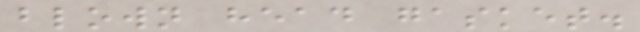blown head gasket.
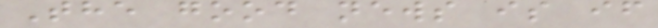The good news is if
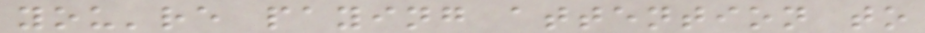you're paying attention to
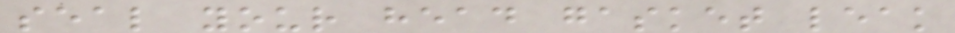seal your head gasket leak
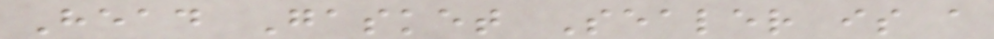Head Gasket Sealer is a
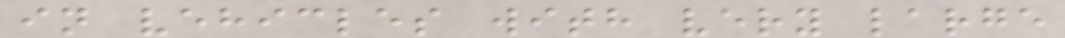in vehicles with very large
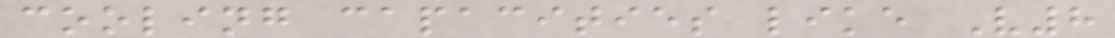cooling capacities like V8
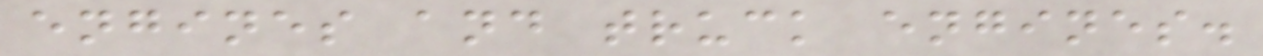engines and truck engines.
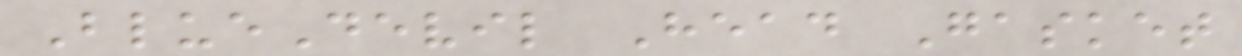BlueDevil Head Gasket
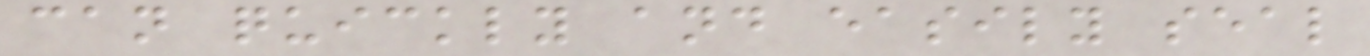can quickly and easily seal
